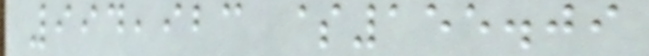994,923 $155.09
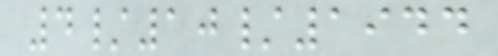4/10/1944
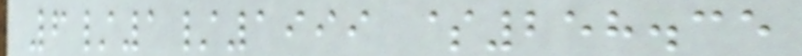6/1/1999 $258.35
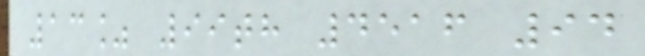13% 99th 4516 94
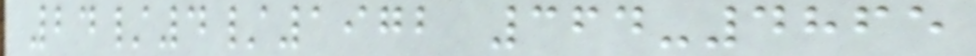24/4/1972 364-4865
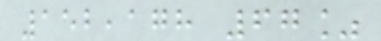152,178 67%
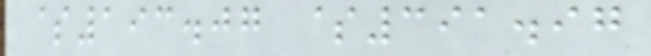$193.07 $391.97
